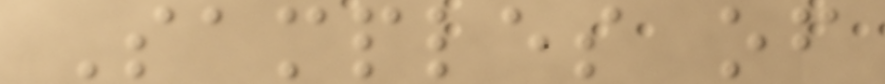Samples of
